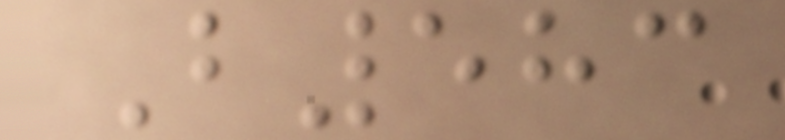B583
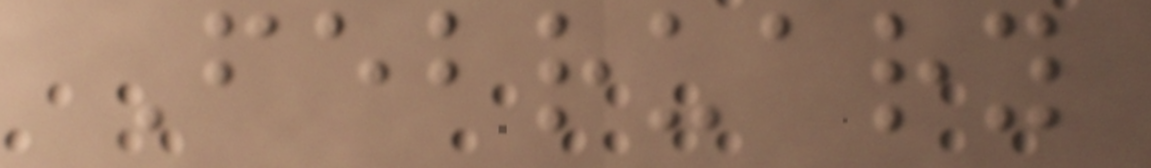February
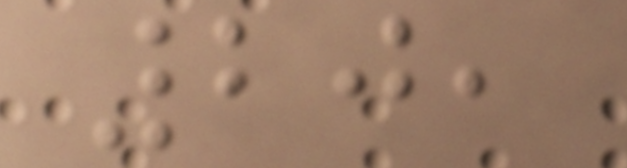20,
